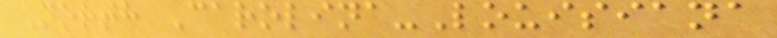North Carolina-Louisiana
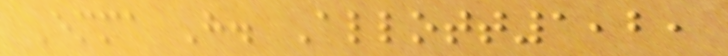Emma H. Allott1,2,
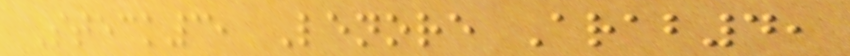Steck3, Lenore Arab4,
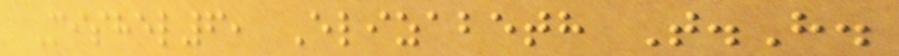Mishel6, Elizabeth T.H.
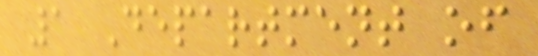1 Department of
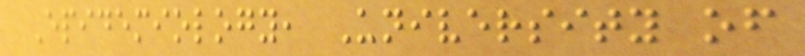Epidemiology, University of
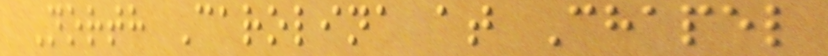North Carolina at Chapel
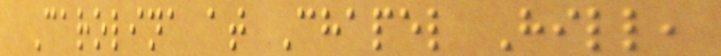Carolina at Chapel Hill,
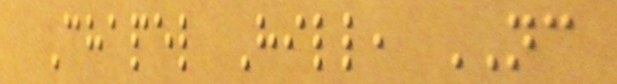Chapel Hill, NC
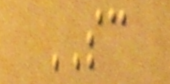SC
